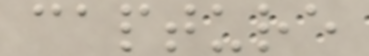capture
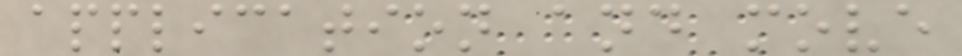application and move
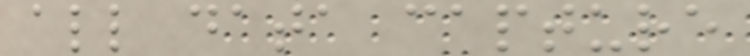all data capture
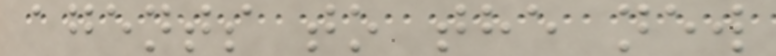agents to the new
